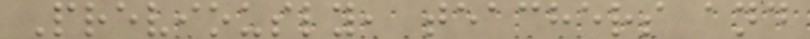Previously, teachers and
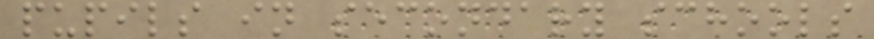pupils in secondary schools
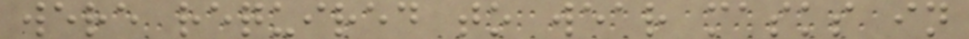were required to wear masks in
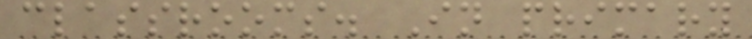classrooms. In primary
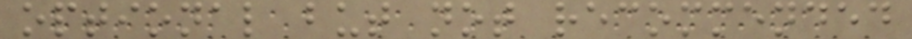optional but not recommended
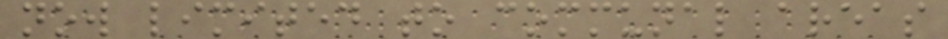now limited to communal areas
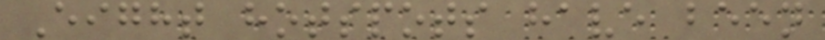Eight hotspots have been
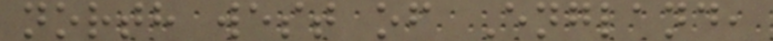north west of England,
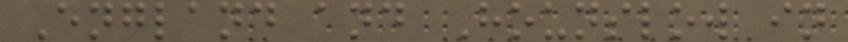England and Hounslow in
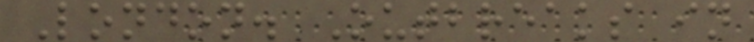London. Outbreaks in
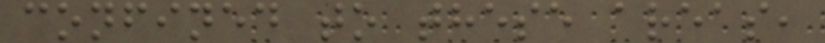confined to these areas,
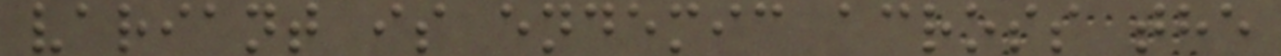variant is endemic across the
